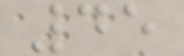45
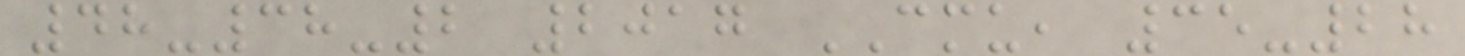48-38-2 2017 CMU, 35-28
